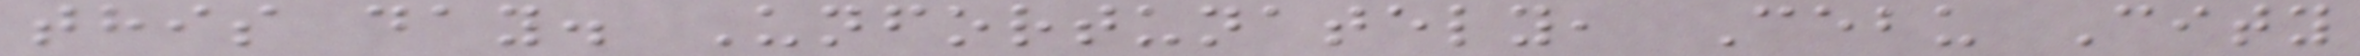this day. Unfortunately, Cebu City
